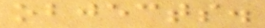objects.
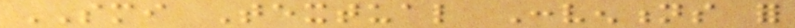SMI Textual Conventions for
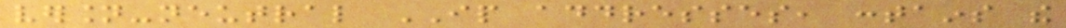version-neutral IP addresses, contains the
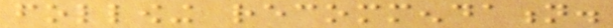following recommendation.
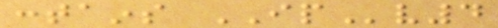contains IPv4
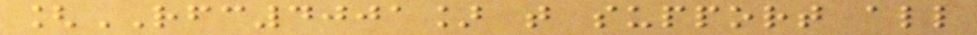[RFC4001] that support all
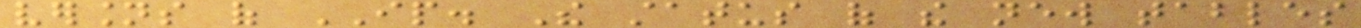versions of IP. The status of the new tables
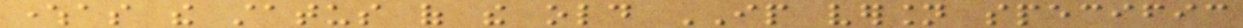whereas the status of the old IP version specific
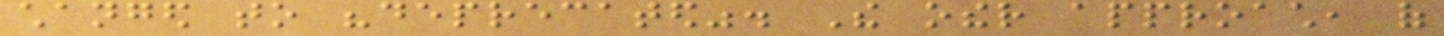changed to "deprecated". The other approach, of
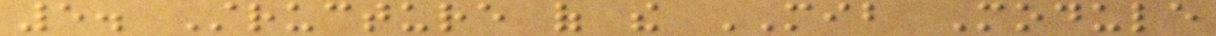5. Structure of the MIB Module
